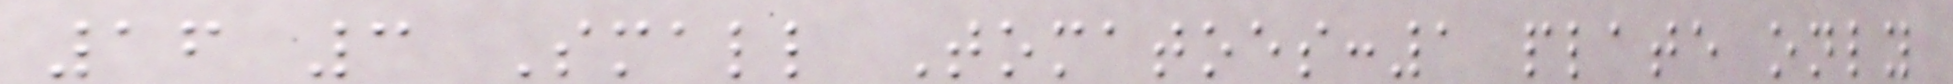16 3 Small Tomatoes:1 plate only
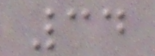34
